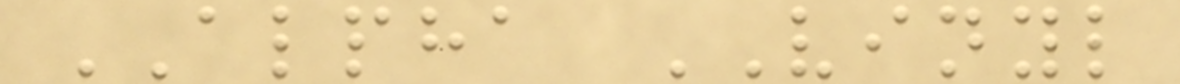ALPHA VINYL
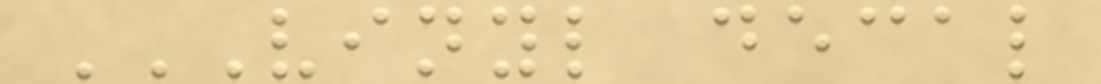VINYL DECAL
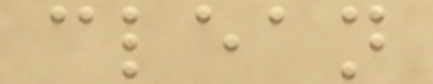clean
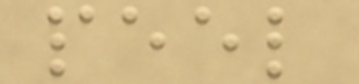peel
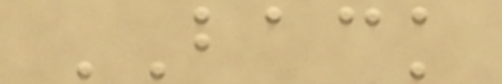BACK
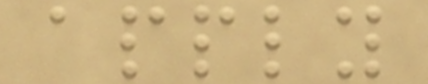apply
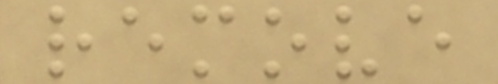remove
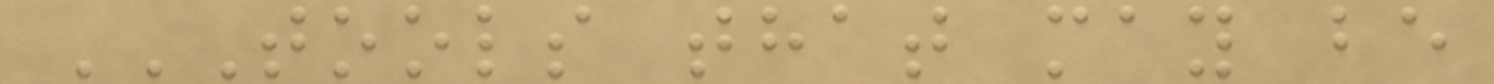TOOLS THAT MAY BE
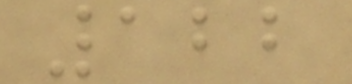122
